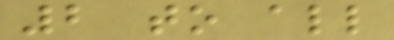2 to all
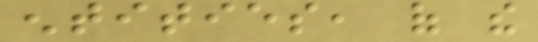entities, of the
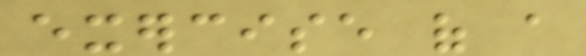exercise of a
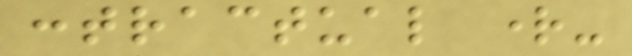contractual right-
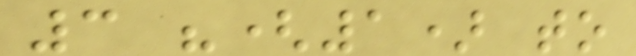3 "(1) to
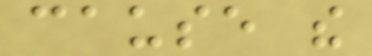cause the
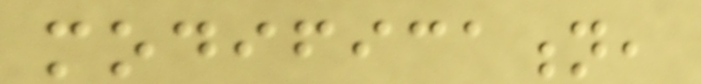modification,
